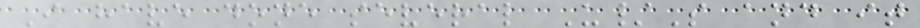I have done several U/S and it
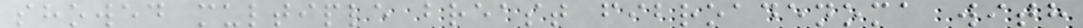showed multiple breast fibroadenoma with
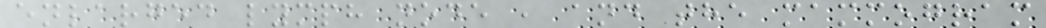enlarged lymph node , and the mammogram
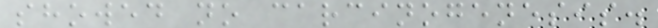showed no carcinogenesis.
